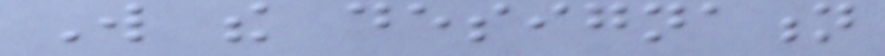Will the designation
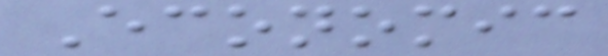Economic
